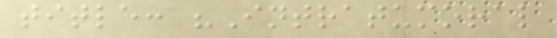title: "Intratumoral
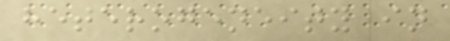heterogeneity in
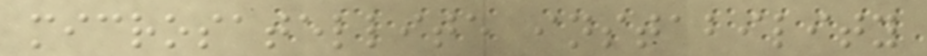microsatellite instability
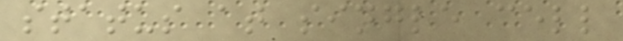status at single cell
